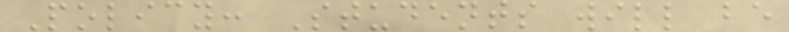Policy: Students will be
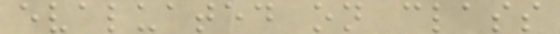evaluated on class
